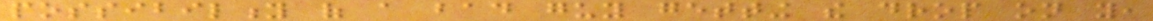possibility of a bad guy getting the drop on you,
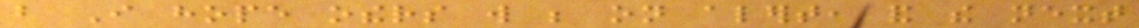but I hope others will be on alert, and the next
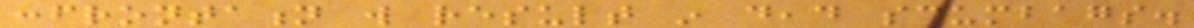confrontation will result in dead scumbags.
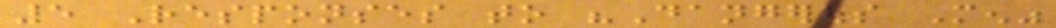5 Responses to "Dangerous Men"
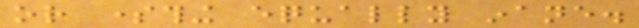or something equally inane.
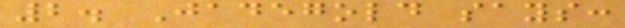2. Jadegold says:
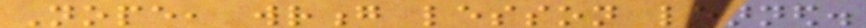Nope, wrong lesson learned.
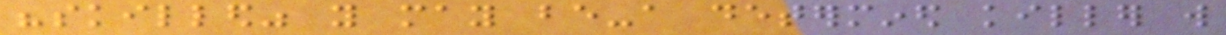"skilled" you may be-a determined killer will
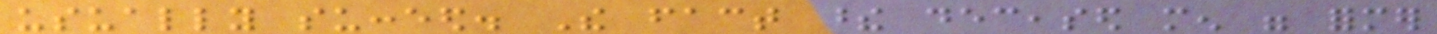usually succeed. The fact these deceased men were former
